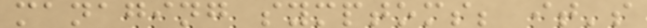managing symptoms; it's
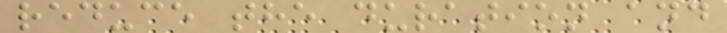reduce the duration and
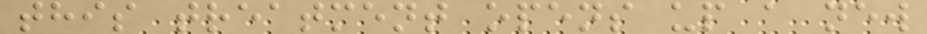this treatment opens up a new
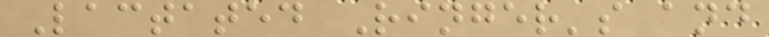Lactated Ringer's and
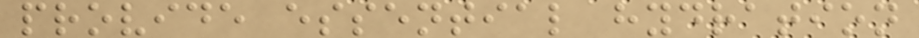provide essential hydration
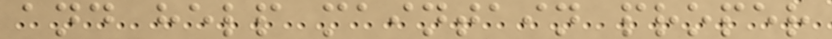and help maintain proper
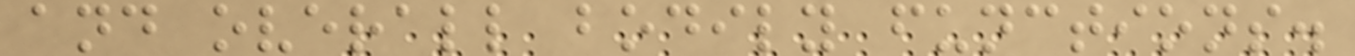and overall bodily functions.
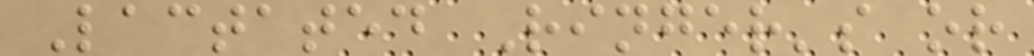Lactated Ringer's or
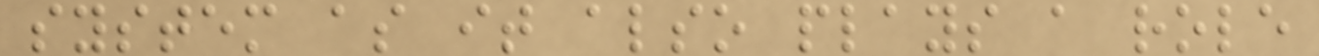system as it also plays a role
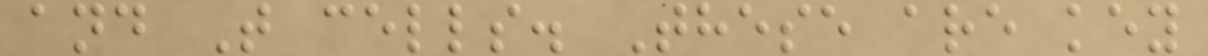and T cells. These are key
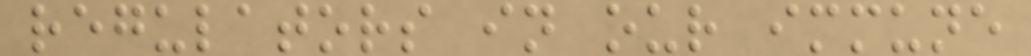regulators in our immune
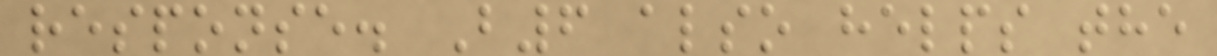response. B6 also helps the
